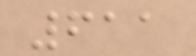611
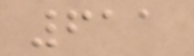611
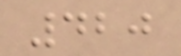420
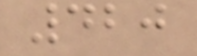420
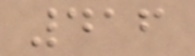416
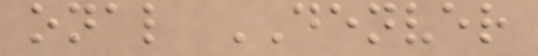onal DENVER
